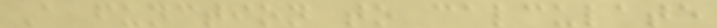A function to calculate
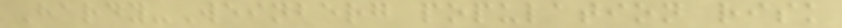Hardy-Weinberg population risk
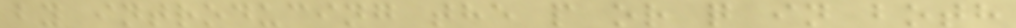by introducing the p or q in both
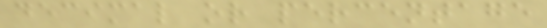decimal or percentage
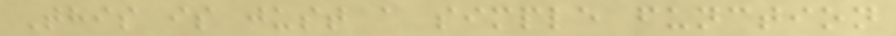This is just a simple function
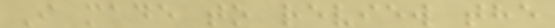I made to review the
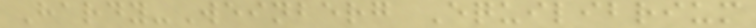Hardy-Weinberg Equilibrium
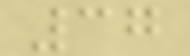37
